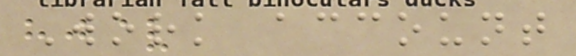Work account
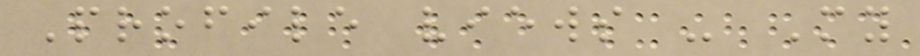Profile views - My
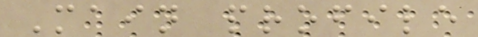Main profile
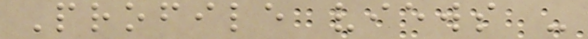Profile views -
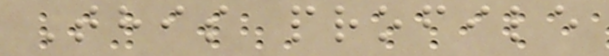This profile
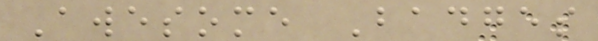Awesome Badges
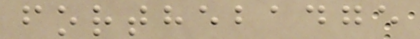forthebadge
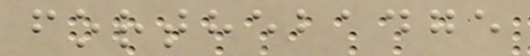forthebadge
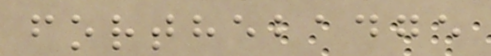forthebadge
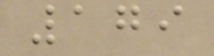179
